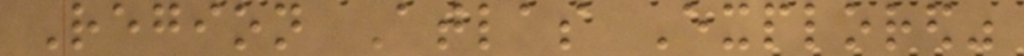Region Atlas Explored"
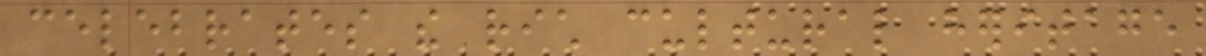celebrates the rich cultural heritage
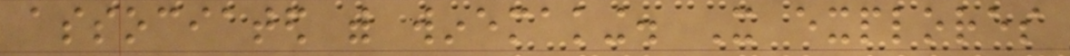associated with winemaking. It explores
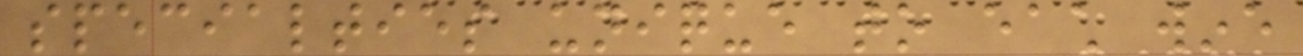specialties unique to each wine
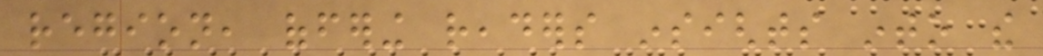region, offering readers insights into the
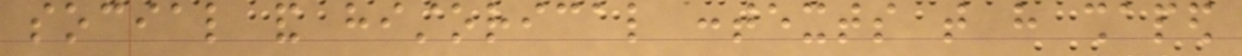social and historical contexts that have shaped
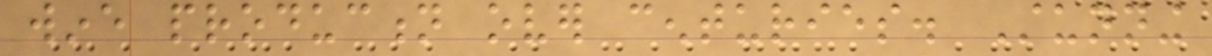wine production over centuries. Stunning
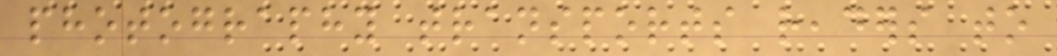photography transports readers to
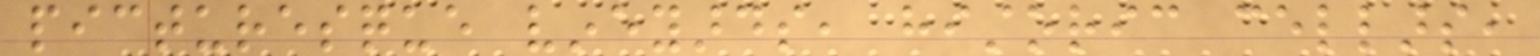picturesque vineyards, historic cellars,
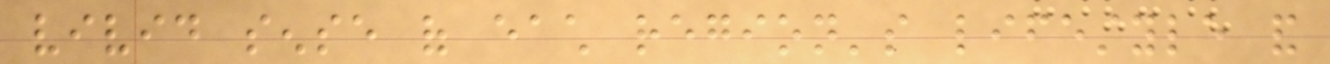vivid sense of each region's lifestyle and
